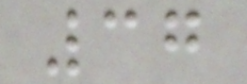37
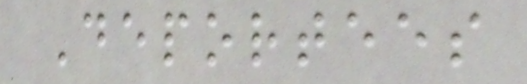Deportees
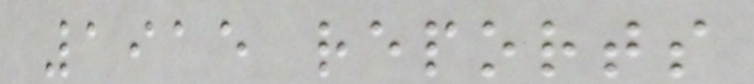1915 reports
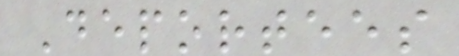Deportees
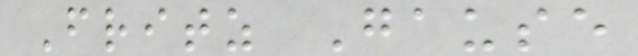Fritz Gause
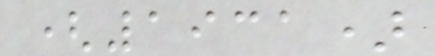(1931)
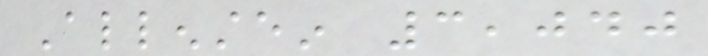Allenstein 3,040
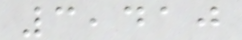3,410
